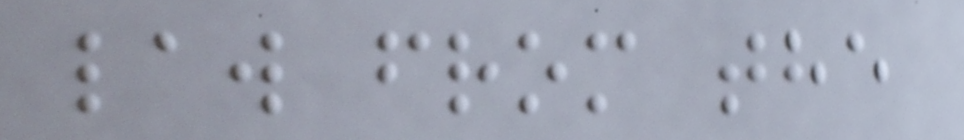law from the
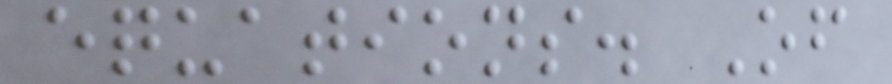equations. Of
